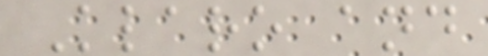Klaro and
